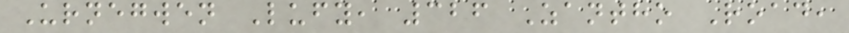Urnegwen Lufy, 326 Zantho Road,
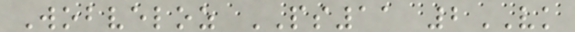Wobveloz PS11 2VK
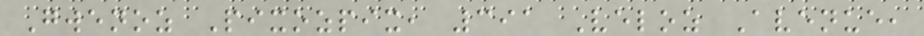Gwenoz Pixozpix, 391 Veloz Avenue,
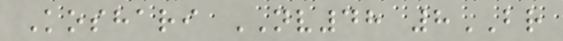Koshari NV48 8BR
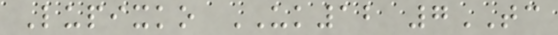Lupixko UK12 7TC
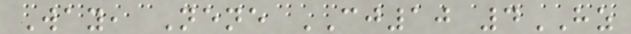Way, Nene CJ10 4HZ
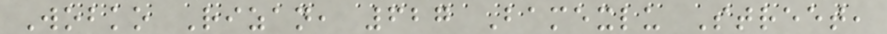Wobko Rizan, 627 Bamexlu Street,
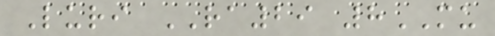Luri RA29 8MU
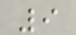9
